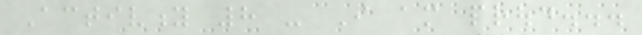Activity 8 - I am proud...
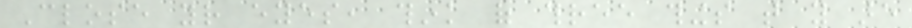Close your eyes, think of three things that you are
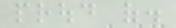proud of.
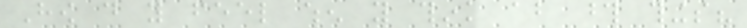How do you feel when you think about those things?
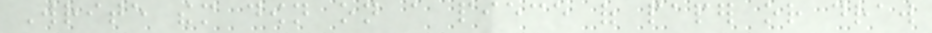Write them down on a piece of paper or draw
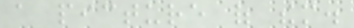a picture of them.
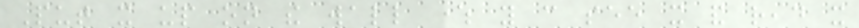Put it up on the wall where you can see it and read it
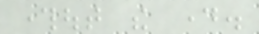throughout the day.
